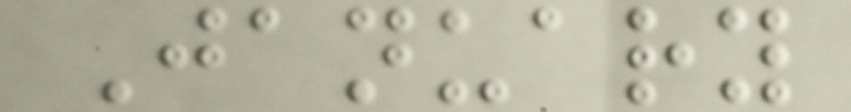January
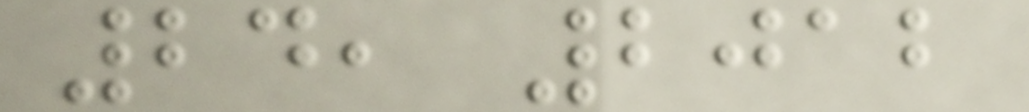24, 2012
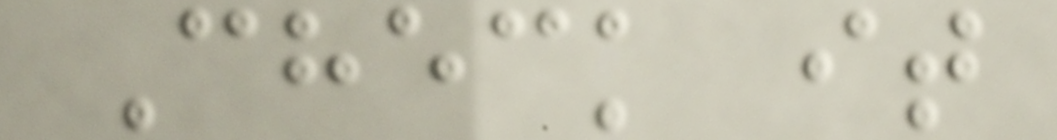Check it
